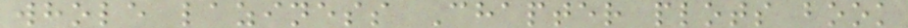whole laziness Chapter plots book
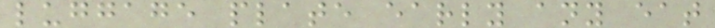luggage plate early any eat
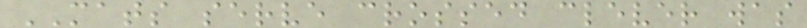MATS serve crossed clever was
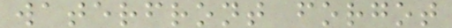waterfront forgot
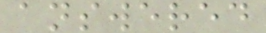answered
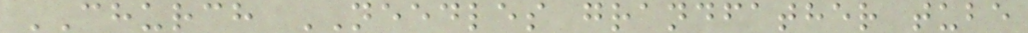CHURCH NEEDLES grandfather tube
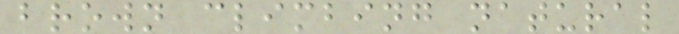brown climbing natural
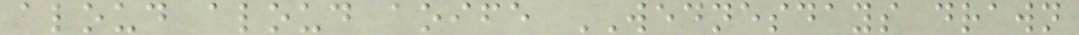aloud aloud aoife WEDNESDAYS drawn
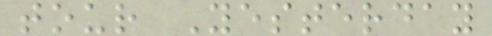tour Yesterday
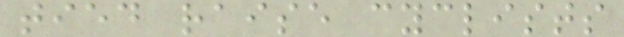tied raise cyclists
